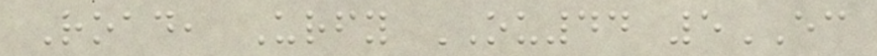Road, Urfy OU44 5EC
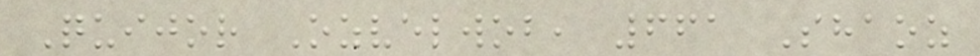Quijor Ozvelwob, 661 Shaoz
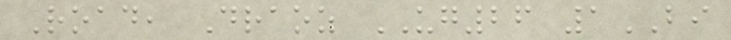Road, Draoz UG26 1BI
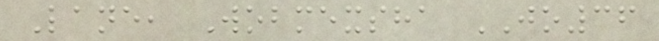Lane, Wobmexsha JO36
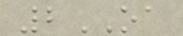2OA
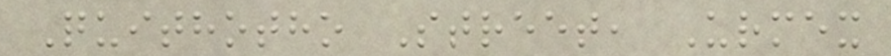Quithotho Street, Urmex
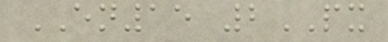EN15 2PX
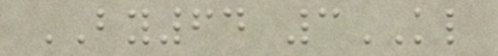BY64 3KL
